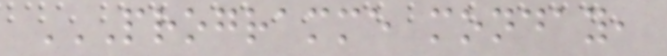PROGRAMME MONDAY,
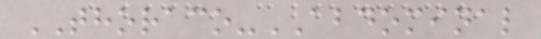THORACO-ABDOMINAL
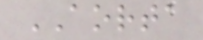AORTA
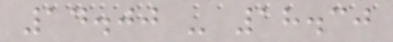14.00 - 18.30
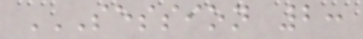SESSION 2:
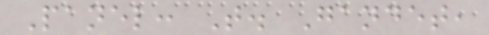Panel: T. Gandet,
